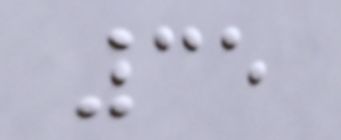35
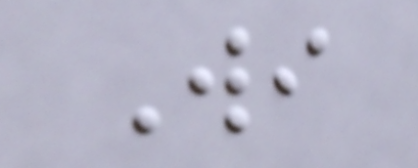Wi
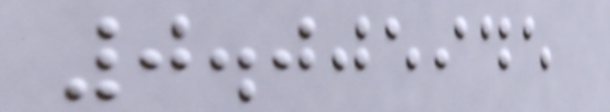0.005945
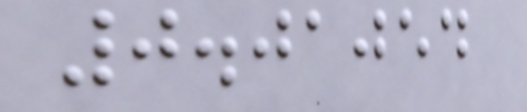0.01054
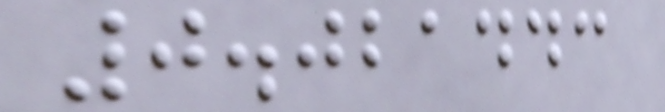0.021443
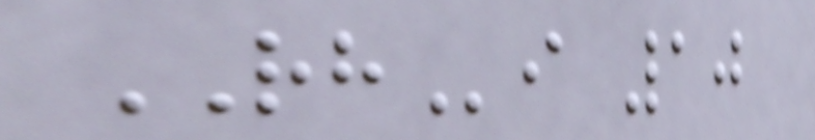RHi 10
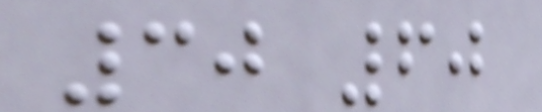30 60
